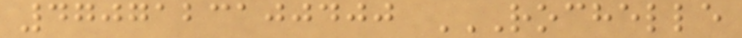4707123100400 ROCHELLE
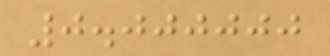0.000000
